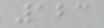123
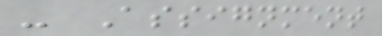- Assignment
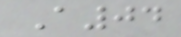A04
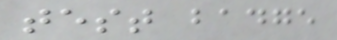test badge
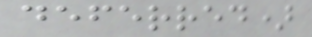deferred)
